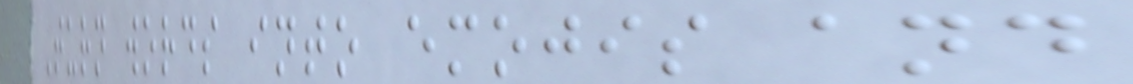Turn words into emojis and
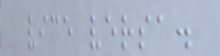vice versa.
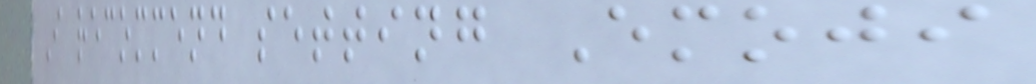I recommend setting Emoji
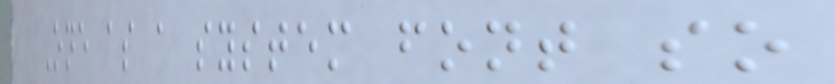One as a system font so
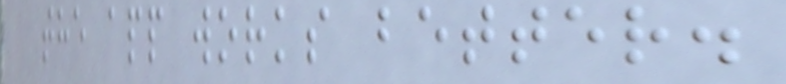the app works better.
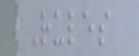Rules
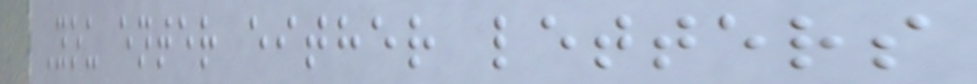You enter either letters
